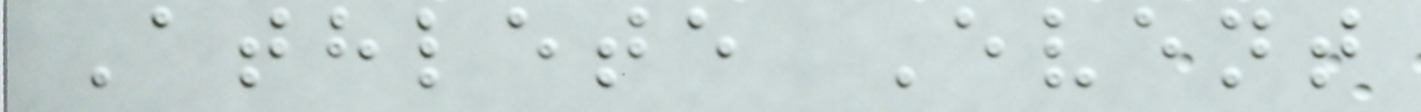Athlete Event
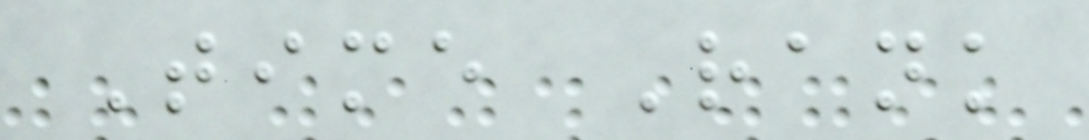Time Rank
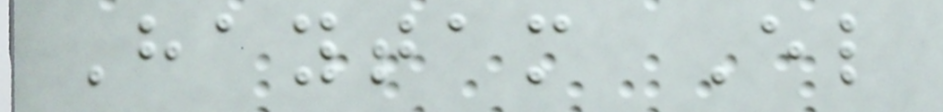Haytam El
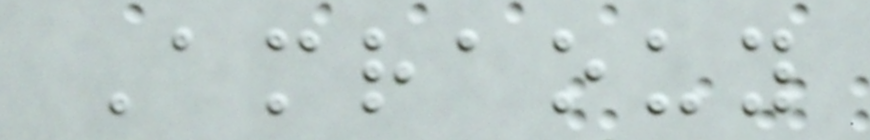Amraouy
